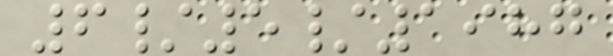6/5/1987
